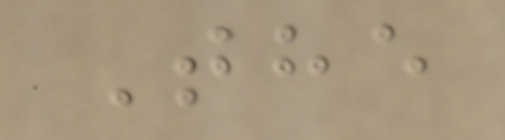The
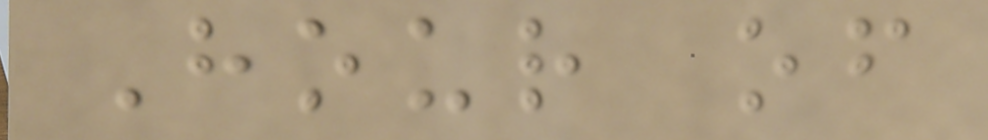Hour of
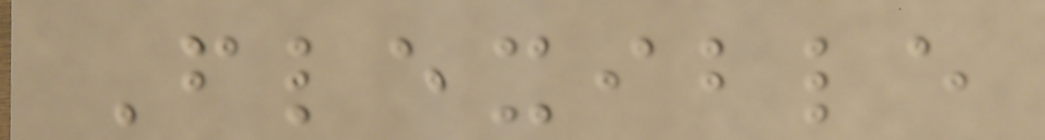Flexible
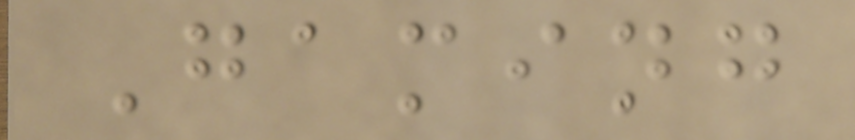Gaming
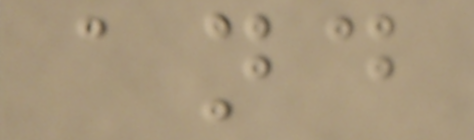and
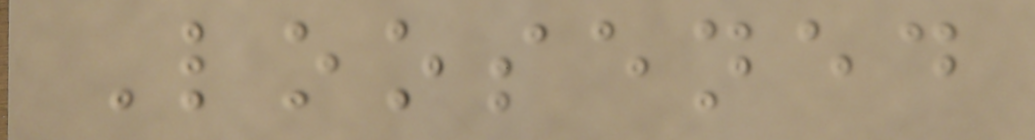Loosened
